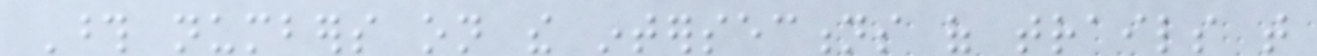Those numbers on the intersections of trails that
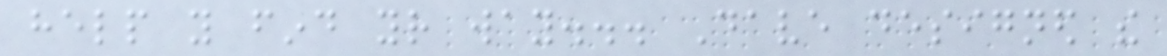help you find your way... Dave designed the
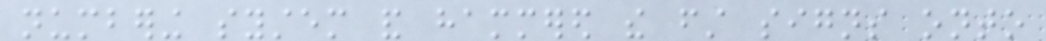numbering system and hammered the first signs onto
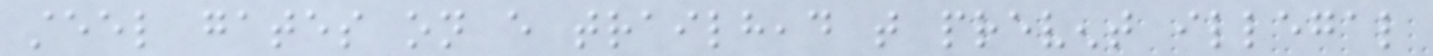steel gates on every trailhead that prevent illegal
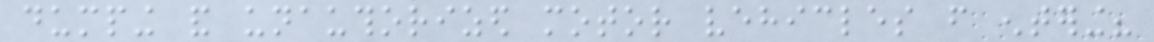dumping and unauthorized motor vehicles from entering?
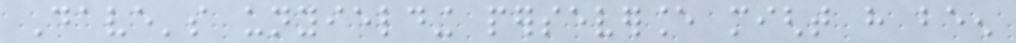Dave's unyielding perseverance might have been
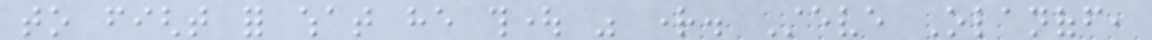to fight for what he thought was right. Steve Olanoff,
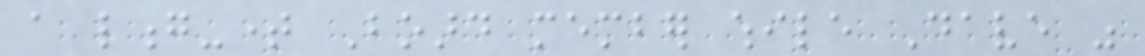a long-time Board member while Dave was
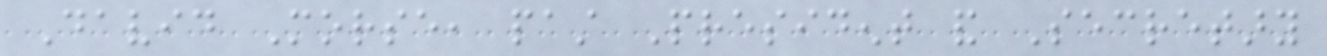David Morse, past President and Secretary
